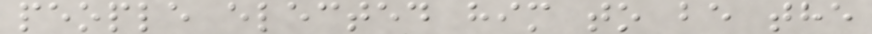people elected him to be the
